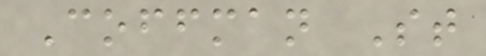Coffman St
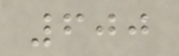600
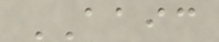AAIC
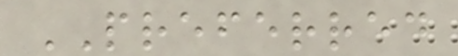PREFERRED
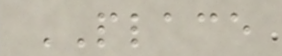PLACE
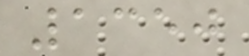1350
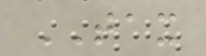TAX
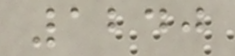1240
